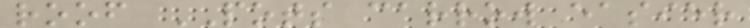roof POTS carrow easier
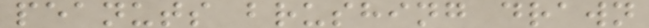peanuts brushing drawn
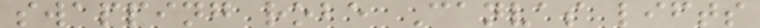swapping robe Canvas lifts
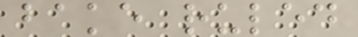bake ruled
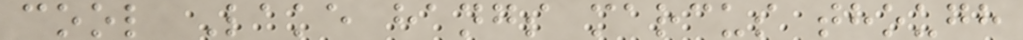cool Lake hangs marcus though
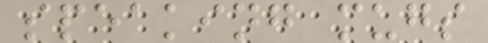speaking mugs
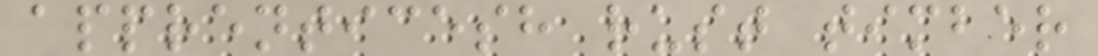apprenticesh rust timber
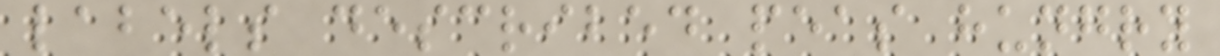labels described peas hungry
